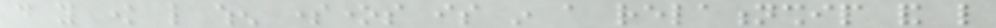do you know like when someones is in a relationship and like
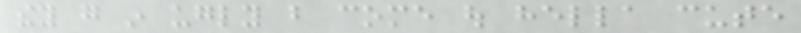they go in ugly but come out hella cute
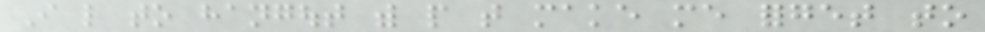I like to hangout with people that make me forget to
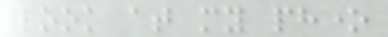look at my phone
